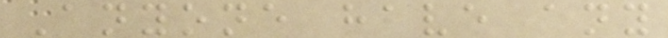Anyone have any
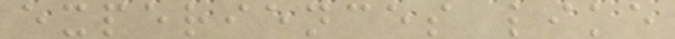experiences like
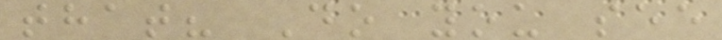that? Do you see
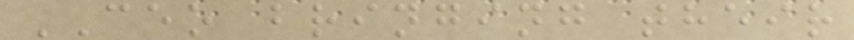CEO bringing their
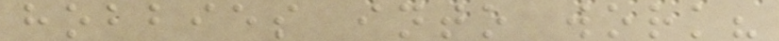hobbies into work?
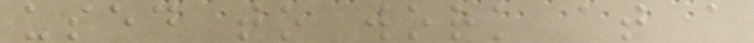used to work at a
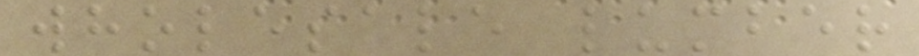wholesale lumber
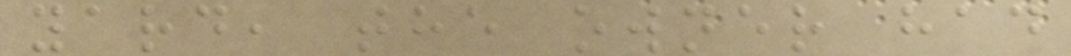yard, the owner had
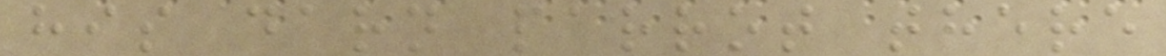his darn parrot there
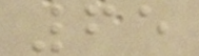65
